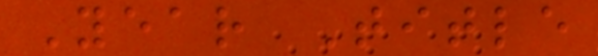Year Title
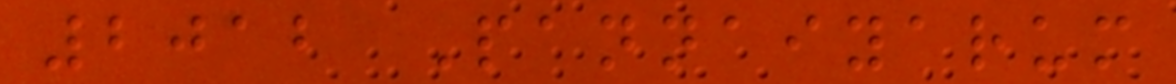2012 Pannaiyarum
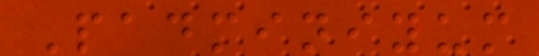Padminiyum
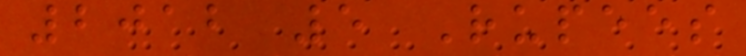2012 5 Rupees
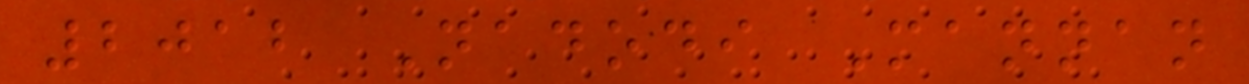2012 Nadodi Mannan
